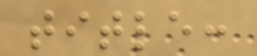title:
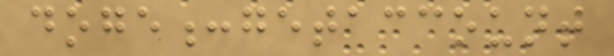doge:getaccount
